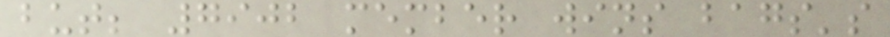but; 7902 member wins bags's
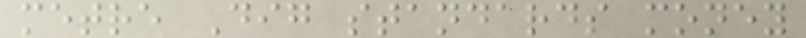metre Dig standards money
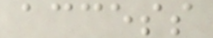access
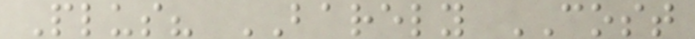Plus? BARELY COST
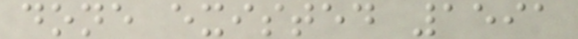done existed 1591
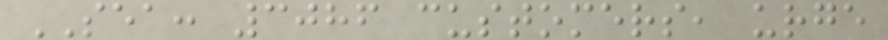SEA: 3086 customers, urge
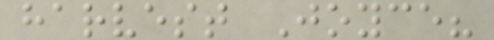harvest Joyce?
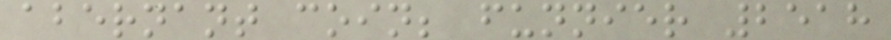abernant coin; funnier 2518
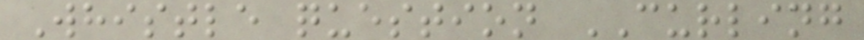Whistle question CURLING
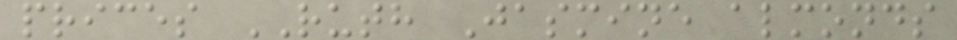prices RUTH Jasmine almonds
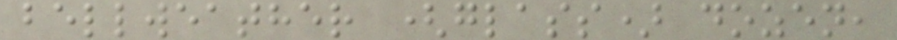bellweather (glass) dozen,
